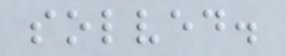solved.
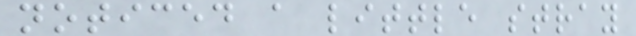noticed a little stray
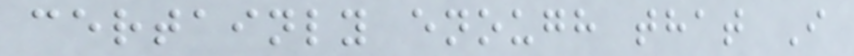certainly enough that I
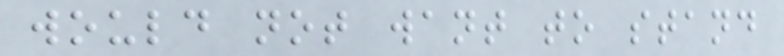would not want to stand
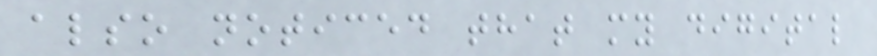also noticed that my digital
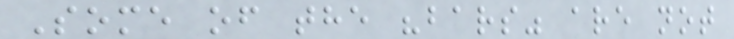Some of the "bars" are not
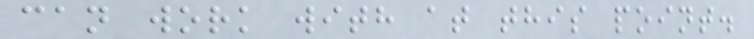can work with at this point.
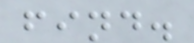find.
